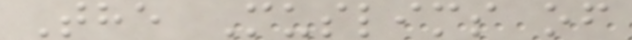The Muslims of
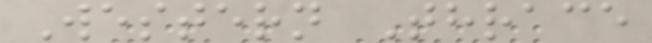Western Thrace
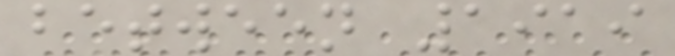between 1919
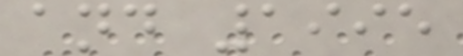and 1995
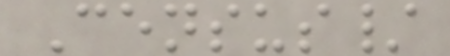Census/
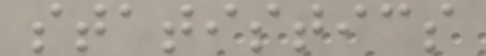statistics
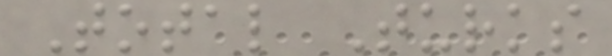Total Turks
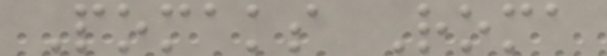Pomaks Roma
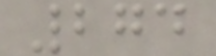274
